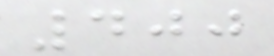400
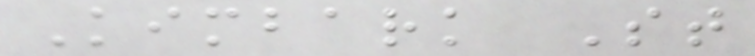Kimbark St
